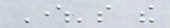Where's the
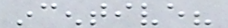incentive?
